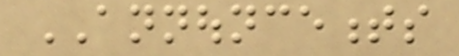ANNOUNCEMENTS
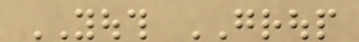YOUTH GROUP
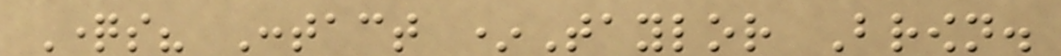Questions? Contact *Taylor Brown.
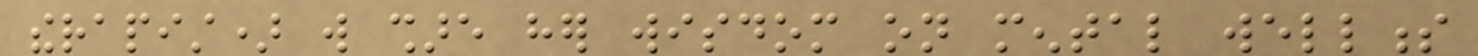therapist) will share her wisdom on mental wellness
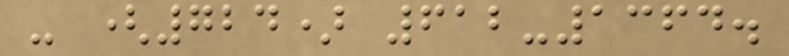- (724) 612-1364.
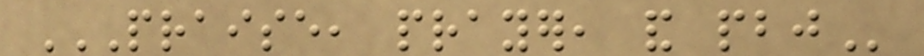PRAISE, PRAYER, AND PBJ
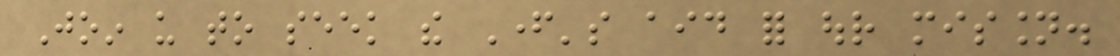Join us to seek the Father's aid for our mission.
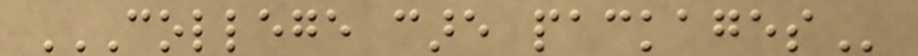COLLEGE CARE PACKAGES
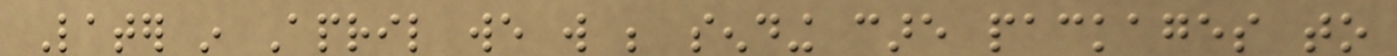Later in April we will be sending care packages to
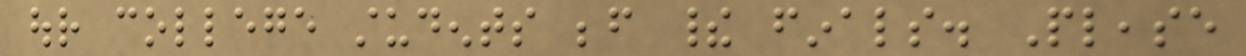our college students before their finals. Please
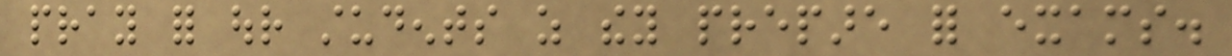pray for our students as they prepare for exams.
